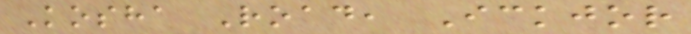Kosha Road, Ickjor
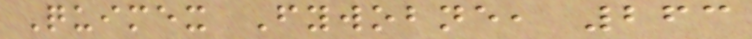Quimex Fywobne, 263
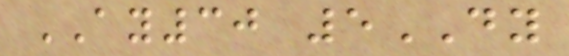AY30 5DY
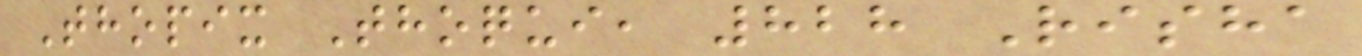Thopix Thoqui, 828 Risha
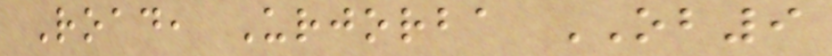Road, Urjorba OB9
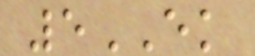5EK
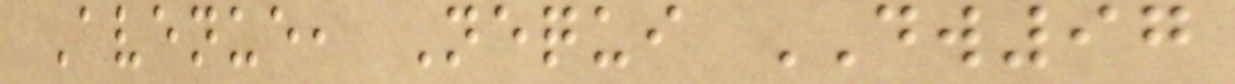Avenue, Nequi DW97
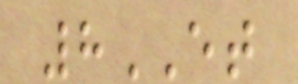8ET
